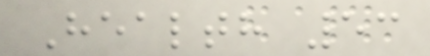Health 53
